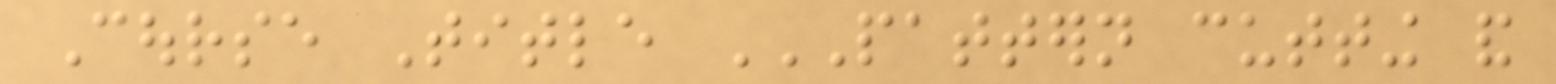Course Title PATTERN CUTTING AND
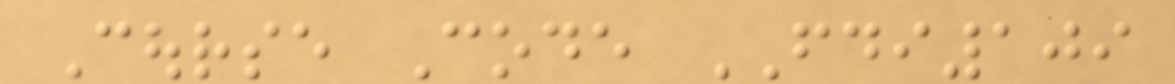Course Code FDI109
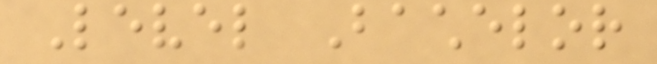Level Bachelor
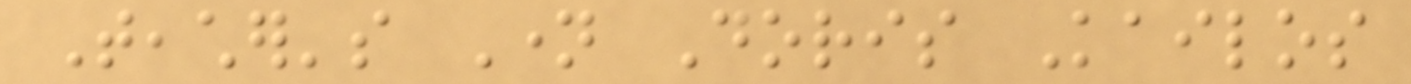Teacher's Name Doris Kailos
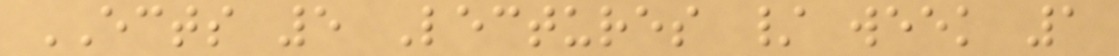ECTS 5 Lectures / week 1
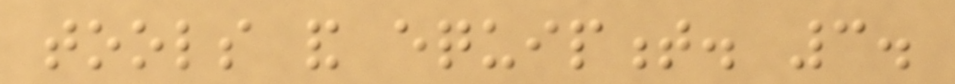tools and equipment. 3.
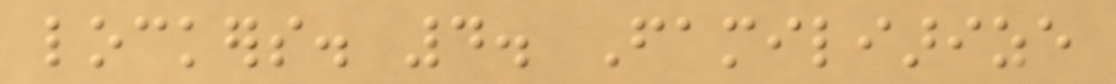lockers. 4. Familiarize
